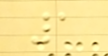1
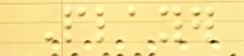Player
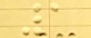1
